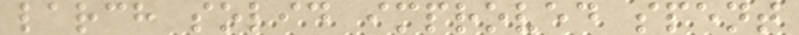larch solid improved spent
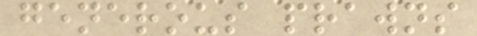generous prawns
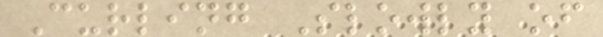Curling Slowly of
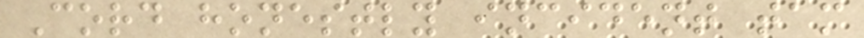Cord honestly incident tam
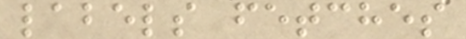labels fetches
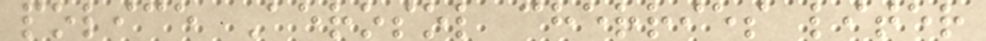police Aerosol cherries liter
